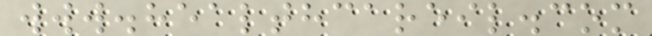www.healthcareil.com
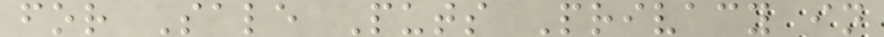for Sale Puts Privacy in
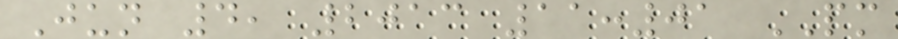Jun 4, 2013 11:01 PM
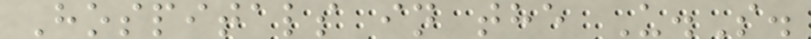Hospitals in the U.S.
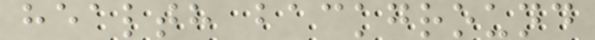health background
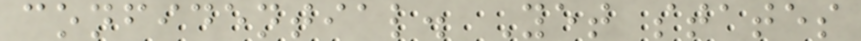confidential. Yet states
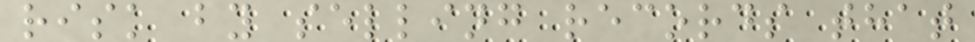risk by selling records that
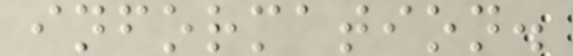information.
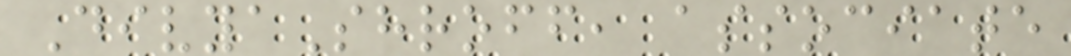DivyaShroff, associate
